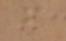f
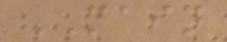MAIN
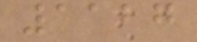1127
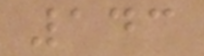143
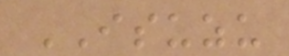ISUZU
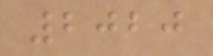2020
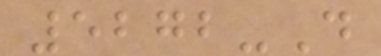5272-D
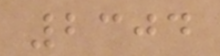2304
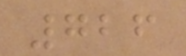726
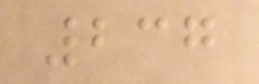237
